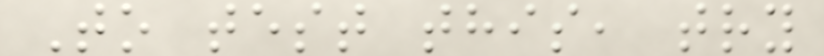To test this, try
